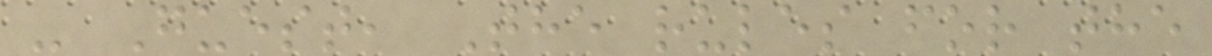- Guest, The rules for the
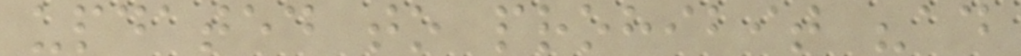updated to prohibit "ad
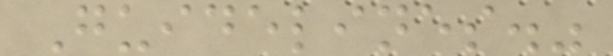Guidelines."
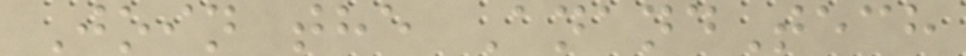Join the AnandTech
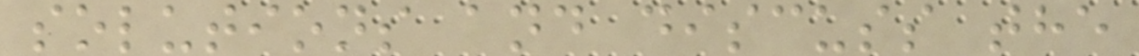solutions and discuss the
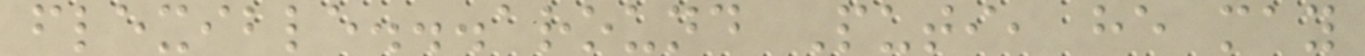flexible...around Puti, he may
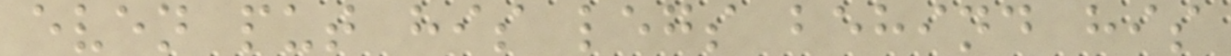even put his legs behind his
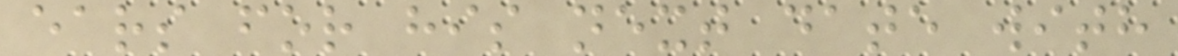ears for his next date with
